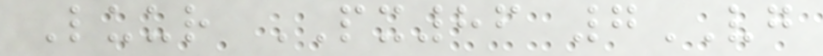Luur PX86 7VG
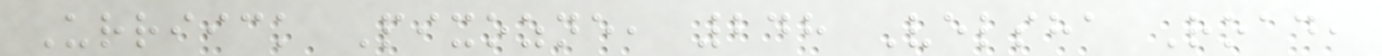Urriick Pixozne, 248 Velsha Road,
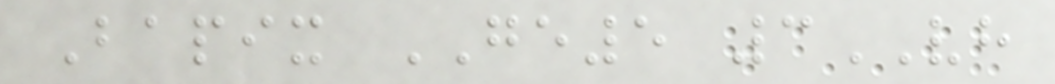Bapix GE5 3VH
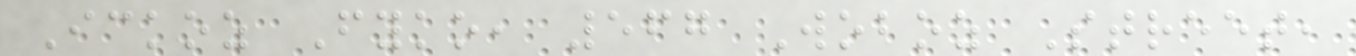Ickoz Fyko, 567 Woboz Street,
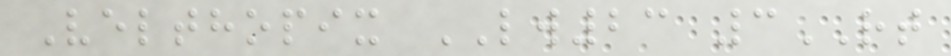Velthopix LW23 3RT
